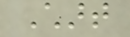Chart
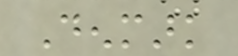Denmark
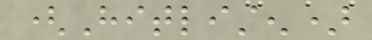(Hitlisten)
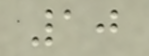10
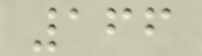166
